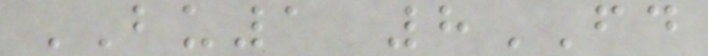BU1 8FD
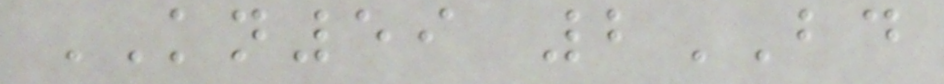KN59 2BD
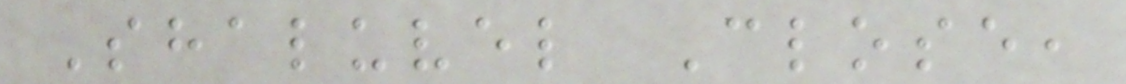Shaluvel Close,
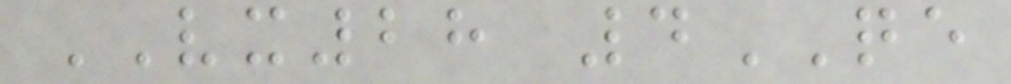VX28 4QE
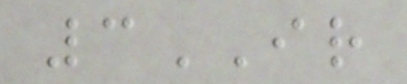3IR
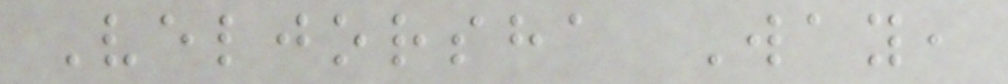Veljorsha Way,
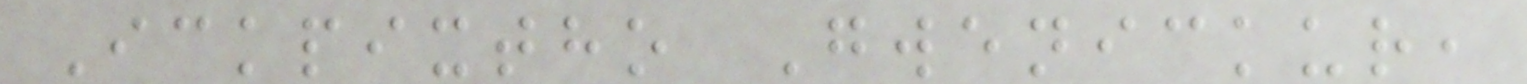Ickpixtho Gwenickur,
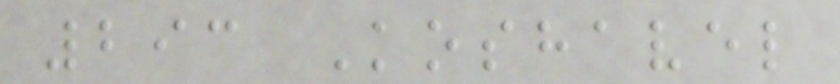293 Koshavel
